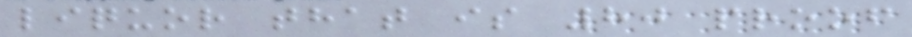liquor that is 80 proof
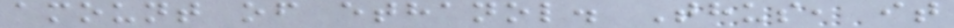amount of ethanol. Thus, it
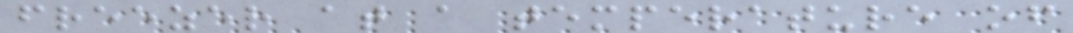freezer at a temperature of
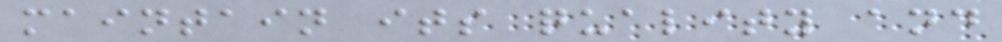maintain its quality and
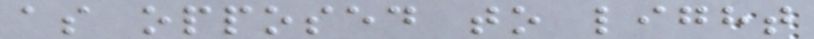as opposed to light
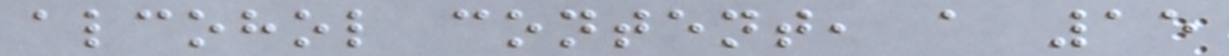alcohol content, a 15
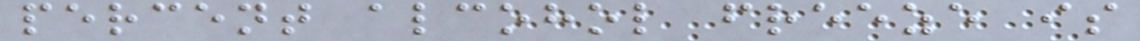percent alcohol freeze is
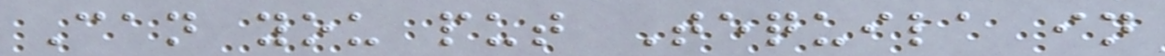Can you put Tequila in
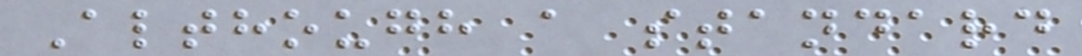Although a standard
